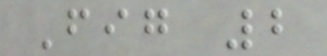Fig 2
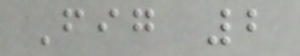Fig 2
